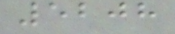5208
